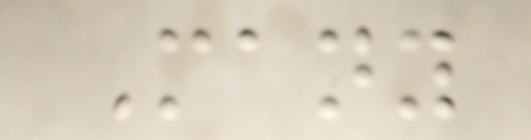Many
